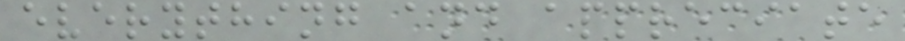everything and appreciate
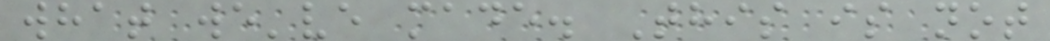what we've made. This is not
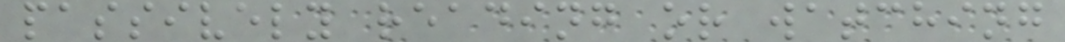passively reading or watching
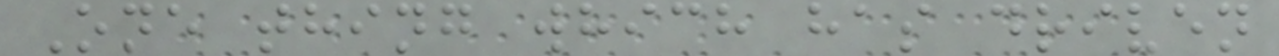One thing which has driven
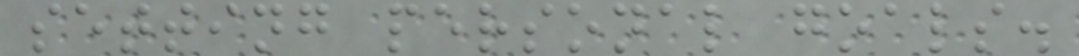setting personal goals.
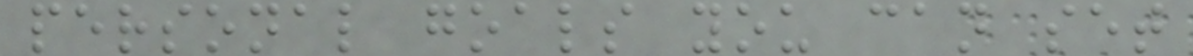personal goals you can set
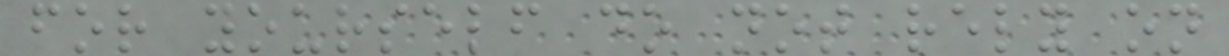for yourself do not rely on
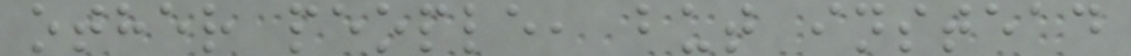other people, but instead
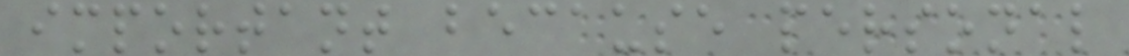important because personal
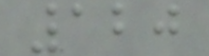120
